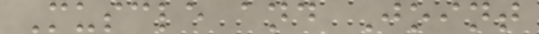Muscle and Joint
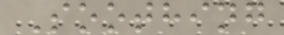Soothing
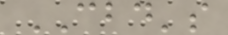CBD's
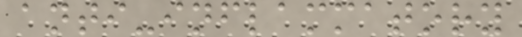anti-inflammatory
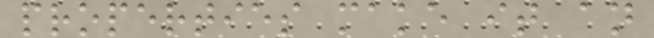properties make it an
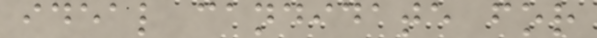ideal candidate for
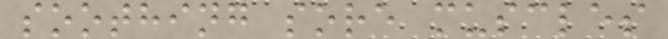soothing sore muscles
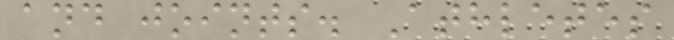and joints. Athletes
